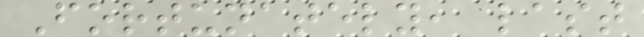Fortunately, last
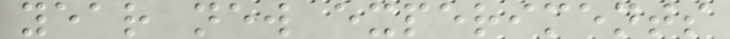year new experiments
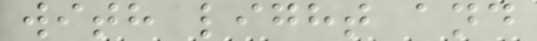with light and
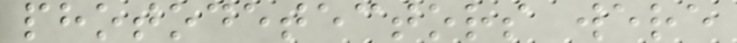photodetectors were
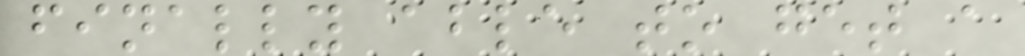finally able to get a
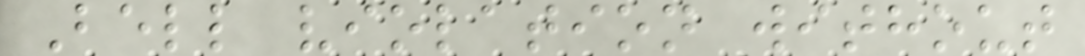Bell violation without
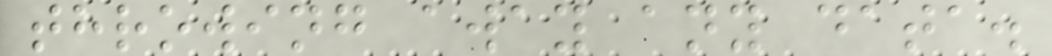throwing away any data.
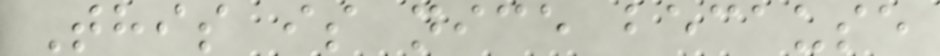This is nice because
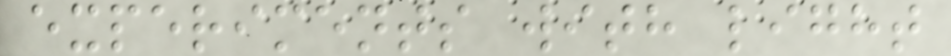experiments with light
